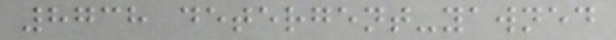8738 detergent-yawned
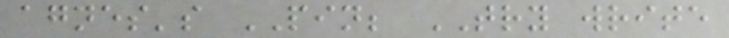agnes's PIN; TRY write
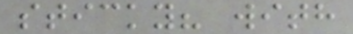sticky? with
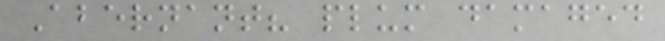Abernant? plum damaged
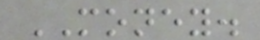MONEY.
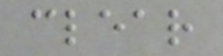clear
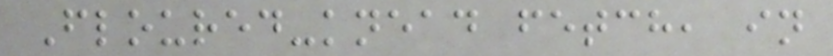Floured-knead fetch, in
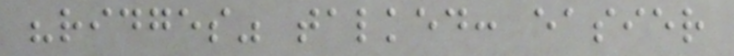"ridges" talked: easier
